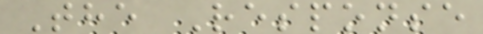The Response
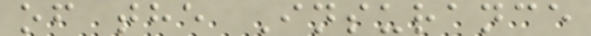of the Insurance
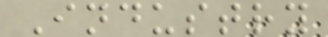Industry
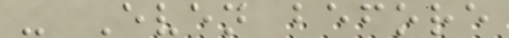- Even before
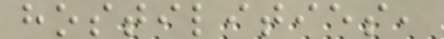hostilities,
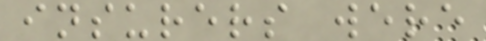insurers were
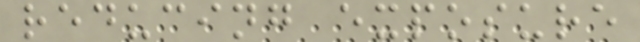reducing exposure
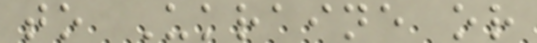to Ukraine or
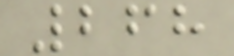268
